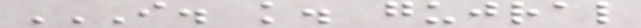I. K. GUJRAL
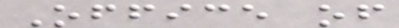Office of
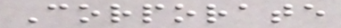Corporate
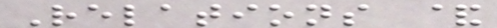Relations &
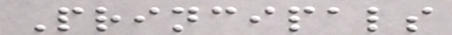Principals
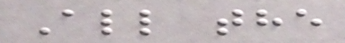All the
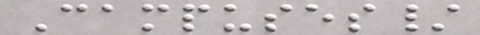Campuses/
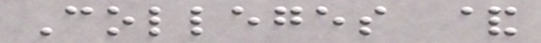Colleges &
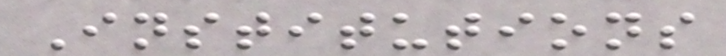Institutions
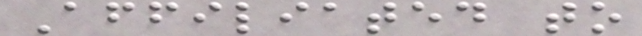Affiliated to
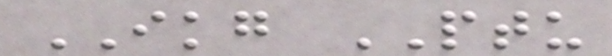IKG PTU
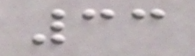33
